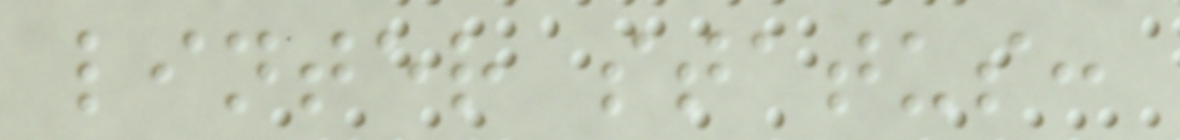linter status:
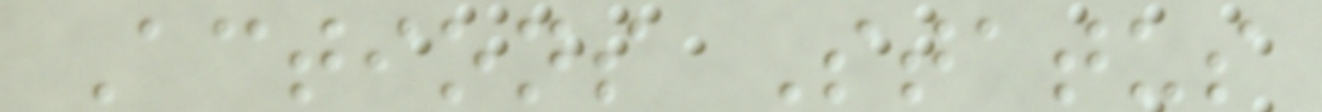Actions Status
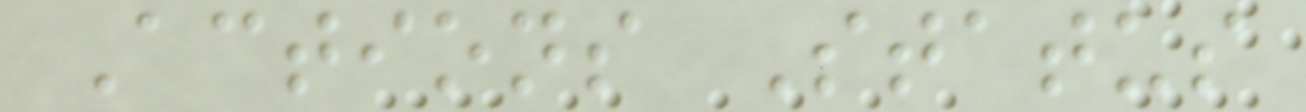Actions Status
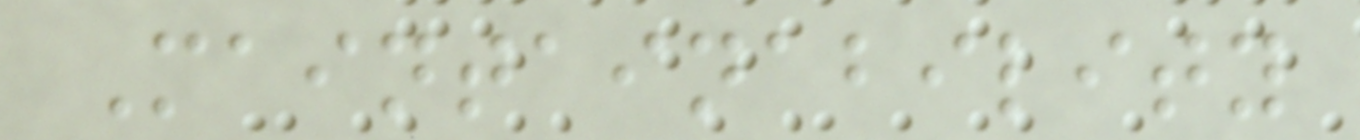Maintainability
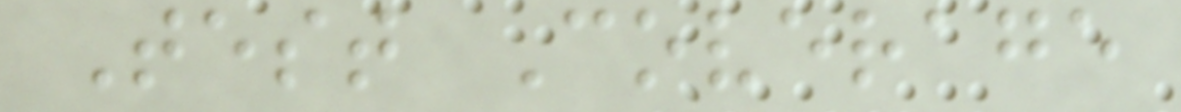Test Coverage
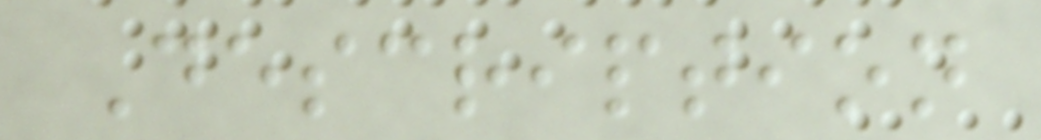Description
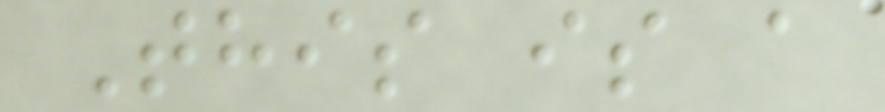This is a
